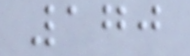170
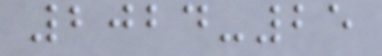2024-25
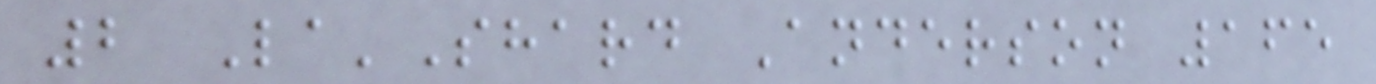2 La'Shard Anderson 165
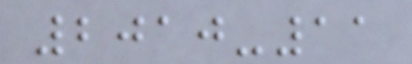2010-11
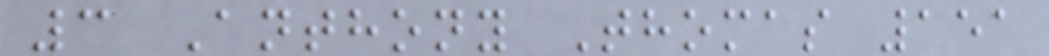3 Anthony Thomas 151
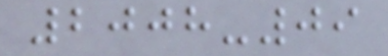2008-09
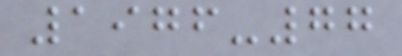1976-77
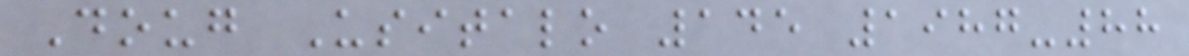Doug Usitalo 145 1987-88
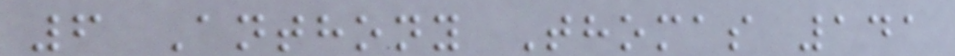6 Anthony Thomas 141
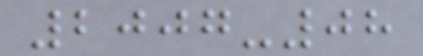2007-08
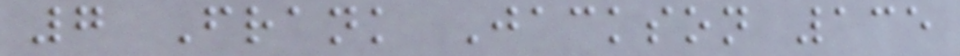7 Frank Jackson 135
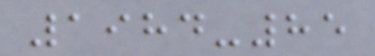1984-85
